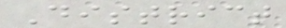District
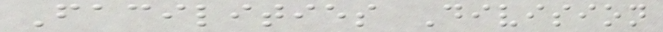Facilities Division
